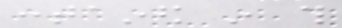contained in this
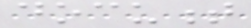document
